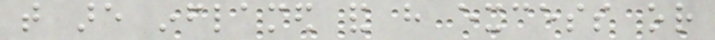that are inflamed and have excess or
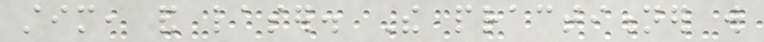stim, and laser. The practitioner will
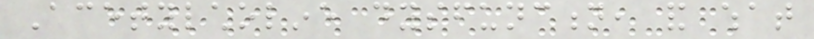Acetylcholine dysfunction, and what
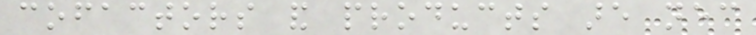cofactors and products are necessary
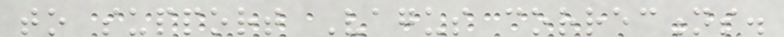to support Vagus corrections.
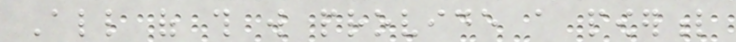All of this will provide a powerful
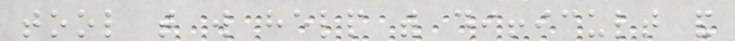tool that will help with difficult and
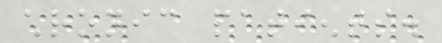chronic patients.
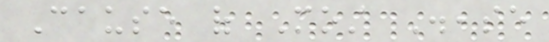Cause of Most Disease
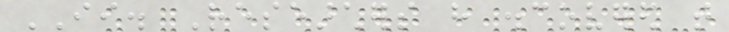II. Researchers have discovered that
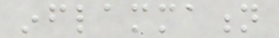inflammation
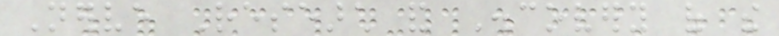Nerve Research and Discovery of the
